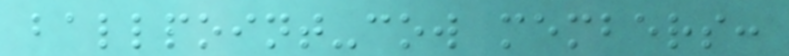ballpoint-cow members:
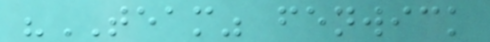"TEAM" fenwick
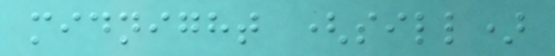midnight (sill)
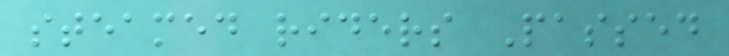steamed riders Passed
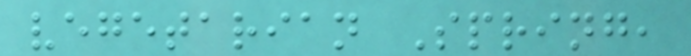vegetarian Spring,
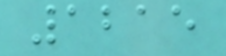1215
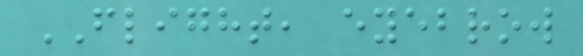FLIGHT, eyebrow
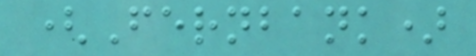(Fernbank)
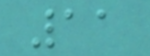11
